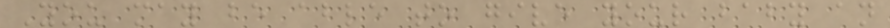You may be able to give your baby an
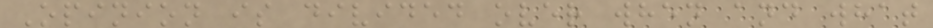Opinion is divided over when and what
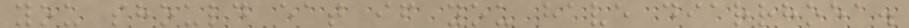you should eat if you have diarrhoea.
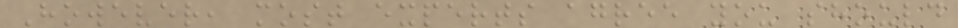However, most experts agree you should
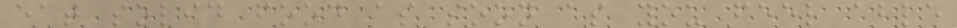eat solid food as soon as you feel able
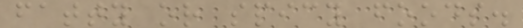fatty or spicy foods.
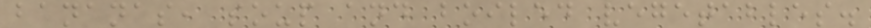bananas, soup and boiled vegetables.
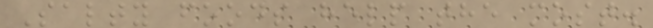Salty foods help the most.
